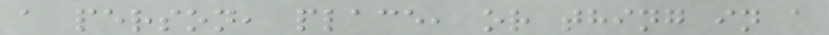a person, place, or thing in a
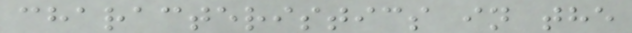characteristics in the
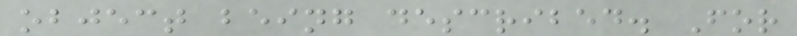object being described. For
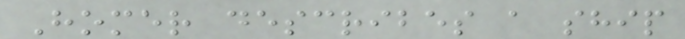Homer describes a ship
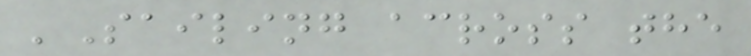'Sailing across the
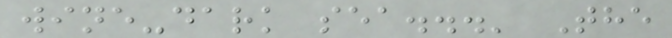wine-dark sea...' The
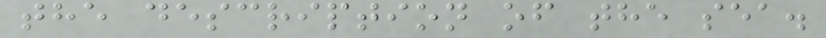the description of the sea.
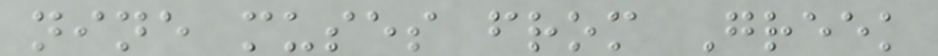nine muses from Greek
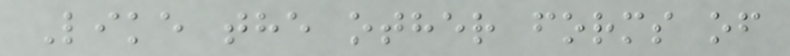Like the other forms of
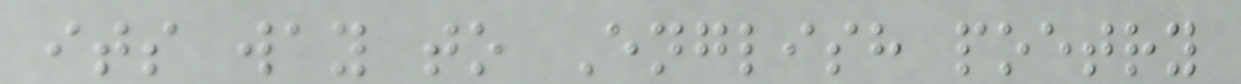its way to English poetry
